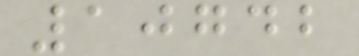10742
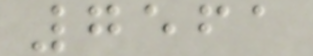7561
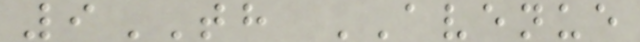9TH AVENUE
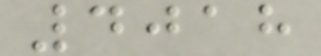4018
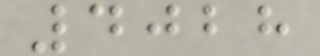4028
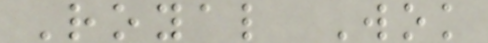Royal Wok
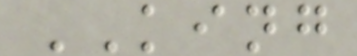KING
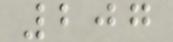207
